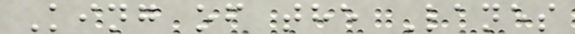King of the Lanes
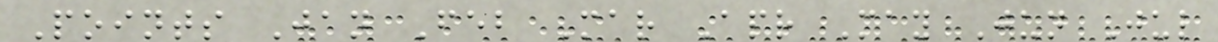Points Jan Feb Mar Apr May Jun Jul
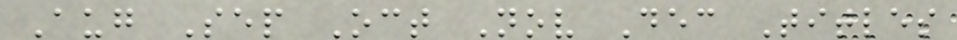Aug Sep Oct Nov Dec Titles
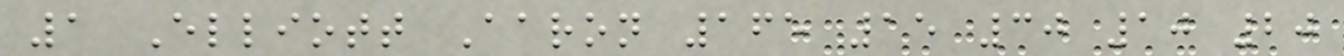1 Elliott Aaron 165 15 30 10 20
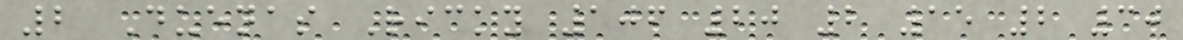2 Duenas Ricky 106 20 2 15 2 30
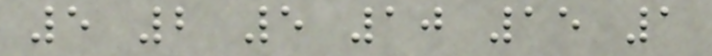5 2 5 10 15 1
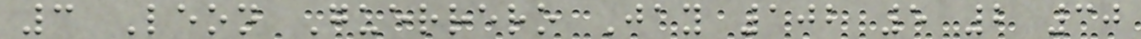3 Leon Guerrero Jay 102 5 2 30
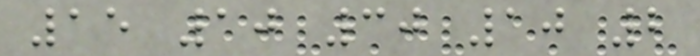15 10 30 10 2
